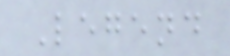Legend
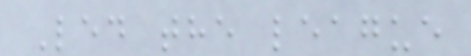Led the league
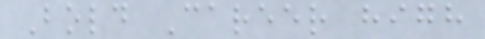Bold Career high
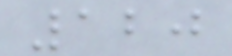120
